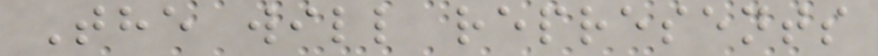The will represents
